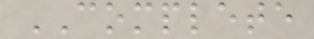COMPLETE
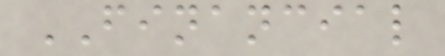FINANCIAL
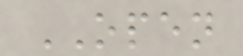OPEN
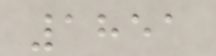1851
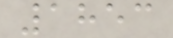1853
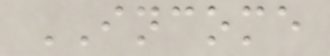INCOME
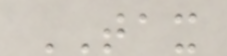TAX
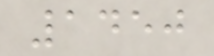1450
